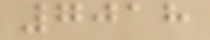7018
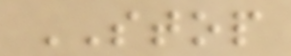STOP
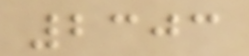2303
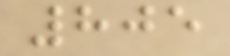805
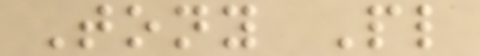Tony Pl
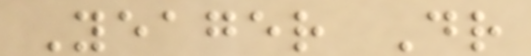Yeager Dr
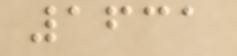1631
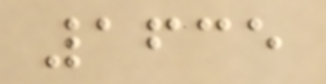1635
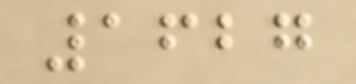1627
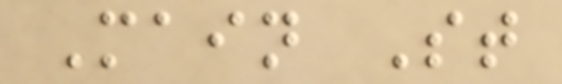Main St
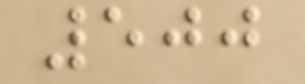500
